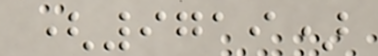(9719)
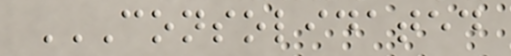CONSOLIDATED
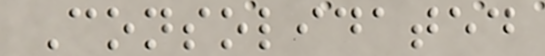Consolidated
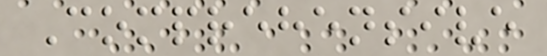Comprehensive
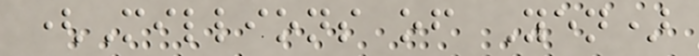(Millions of Yen)
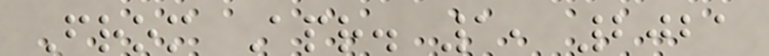From Apr. 1, 2021
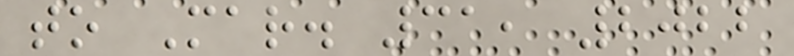to Mar. 31, 2022
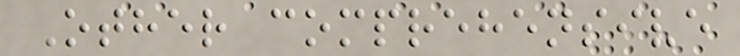Other comprehensive
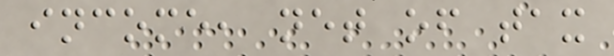income, net of tax
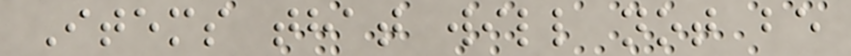Items that will not be
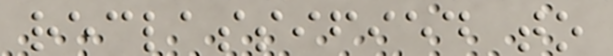reclassified to
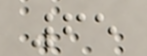65
